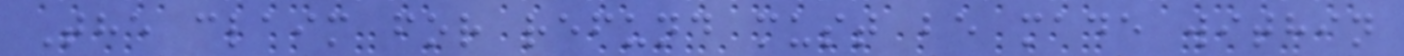The claim for refund must be made within
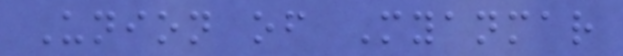Union of Myanmar
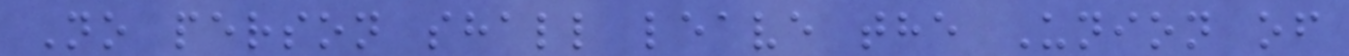No person shall leave the Union of
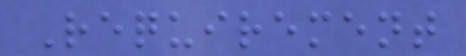Requirement
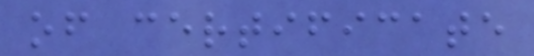of certificate
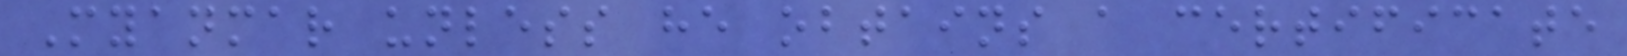Myanmar unless he obtains a certificate
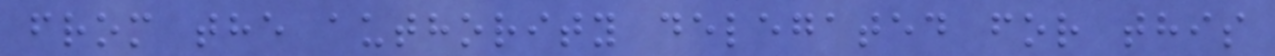from the authority delegated for this
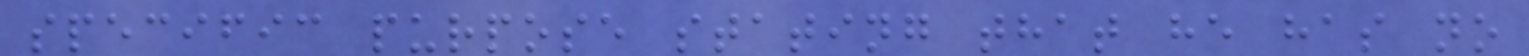specific purpose stating that he has no
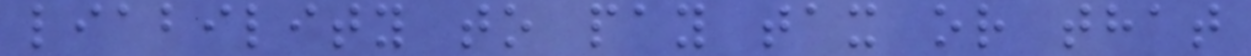liability to pay tax or that
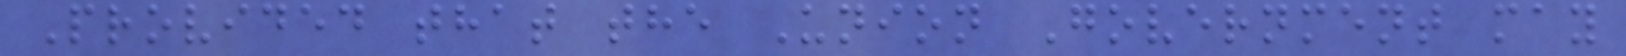Provided that the Union Government may
